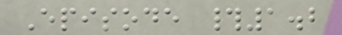Episode #1.2
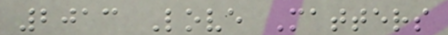2013 Love Matters
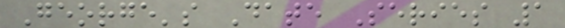George's Date Series 1
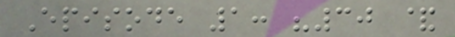Episode 1: "30 &
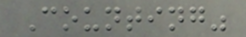Counting"
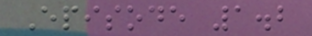Episode 1.2
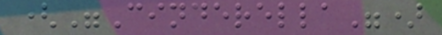("Cinderella")
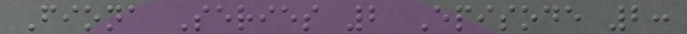Fiona Series 2 Episode 2:
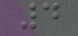4
